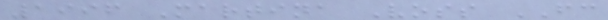1996 Martina Voss FC
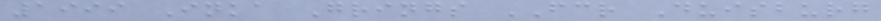1999 Inka Grings FCR Duisburg
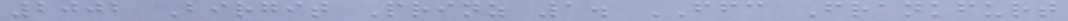2002 Birgit Prinz 1. FFC Frankfurt
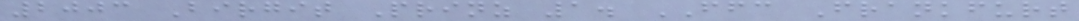2003 Birgit Prinz 1. FFC Frankfurt
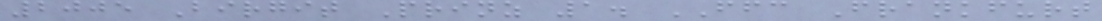2005 Birgit Prinz 1. FFC Frankfurt
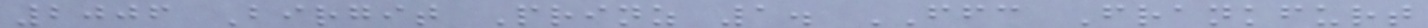2006 Birgit Prinz 1. FFC Frankfurt
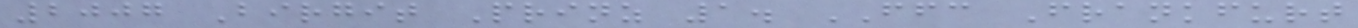2007 Birgit Prinz 1. FFC Frankfurt
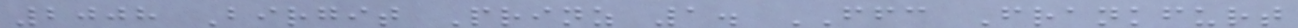2008 Birgit Prinz 1. FFC Frankfurt
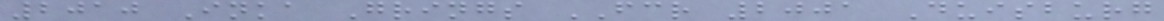2010 Inka Grings FCR 2001 Duisburg
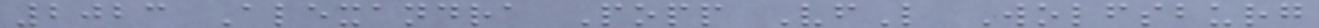2023 Alexandra Popp VfL Wolfsburg
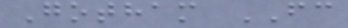Gotham FC
